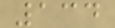134
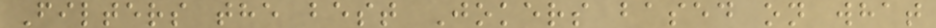Filters the best Jokers based on what
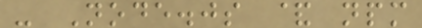- Node.js & npm
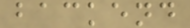backend
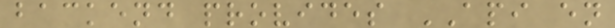backend provides API en
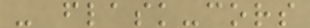- flask-cors
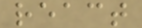react
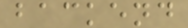backend
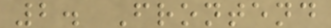2. Frontend
